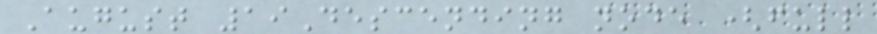August 19Descending node (full
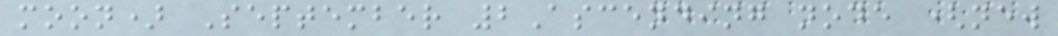moon) September 2Ascending node (new
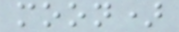moon)
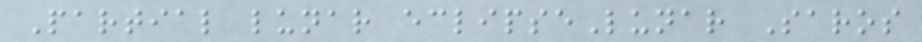Partial lunar eclipseLunar Saros
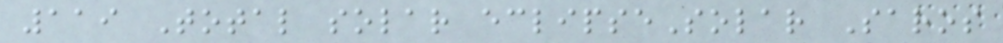119 Total solar eclipseSolar Saros
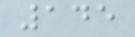145
